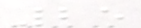25
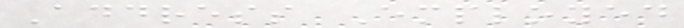Address Employed
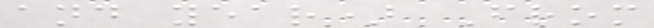and year) From
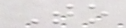To
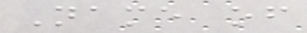Name of
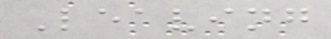Leaving
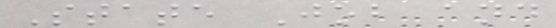State Job and
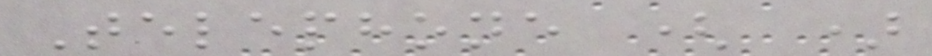Telephone ( )
